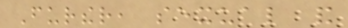Further, sexual and
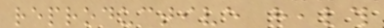reproductive health
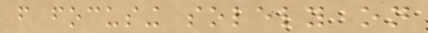from focusing solely on
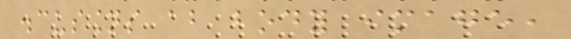discussions about body image,
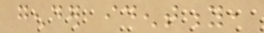gender identity,
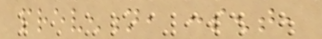prevention, consent,
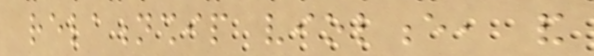relationship violence, and
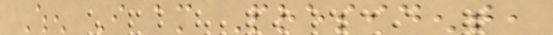When I am President,
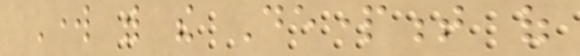Work with the Department of
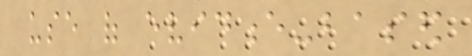use of evidence-based
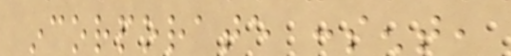incorporate consent,
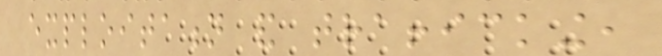exploitation and trafficking,
